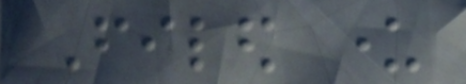Filed under
